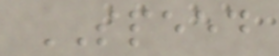SPEED
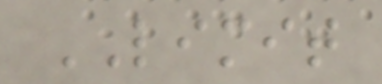LIMIT
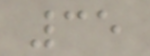35
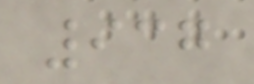937
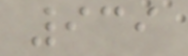939
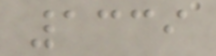1339
